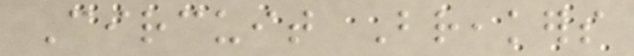Circuit Breakers
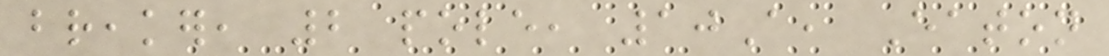breaker, 2 pole, 10A, Eaton
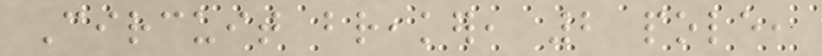Circuit breaker, 2 pole,
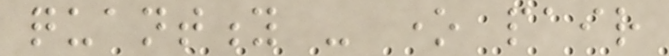quantity - one pair
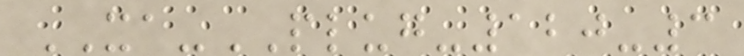XA-PLUG-120-3
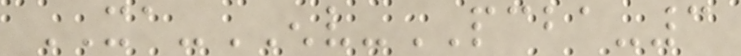XA-ENV-PCBA-3
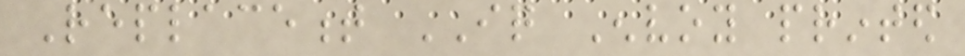Replacement IQ Envoy printed
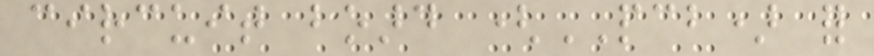circuit board (PCB) for
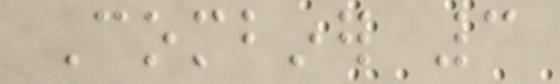Combiner 3
